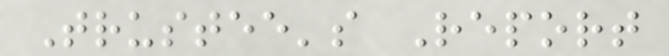Trustee's Report
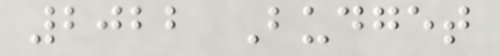2022 Budget
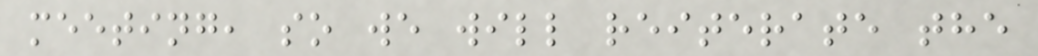meeting, so we will reiterate the
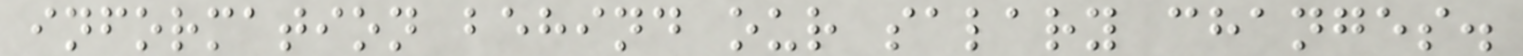information behind our salary changes.
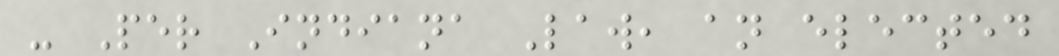- Per Indiana Law, an elected
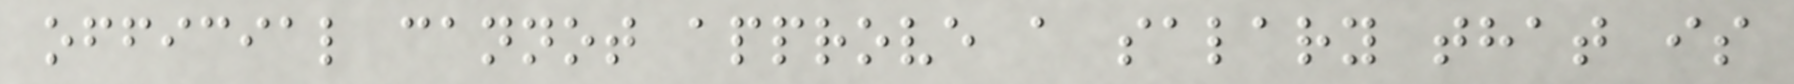official cannot approve a salary that is
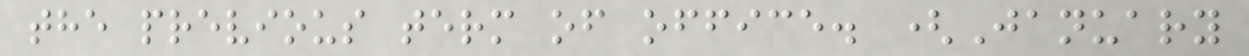the previous term of office. (January
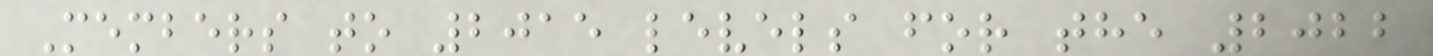Members to 2015 levels for the 2022
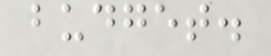budget.
